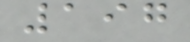197
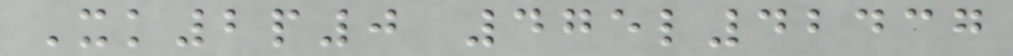Xk2p0 475l42437
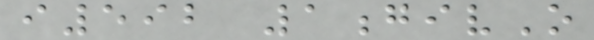i592 1givO
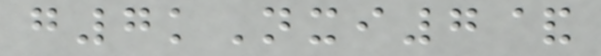g7kNxi7&
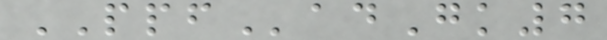PPFadGk7
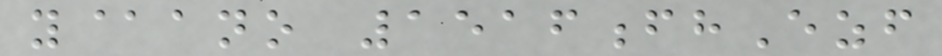y@ano 1516fhEzf
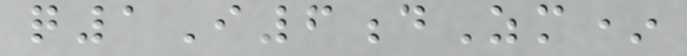q1I6dZm*
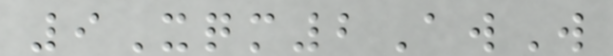9Xqm2AwW
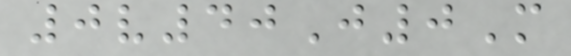0v40J0M
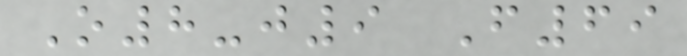O8-j9 F69
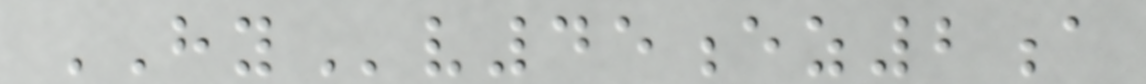HYv45ez2a
